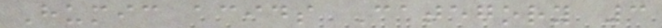Humic acids Category 3
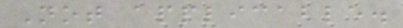Not applicable.
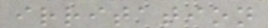irritation
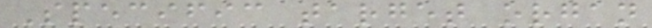Specific target organ
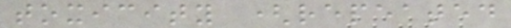toxicity (repeated
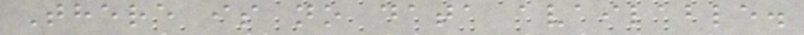There is no data available.
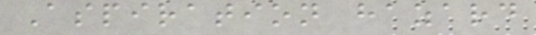Aspiration hazard
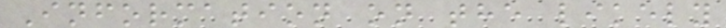Information on the likely
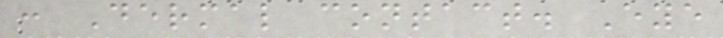: Dermal contact. Eye
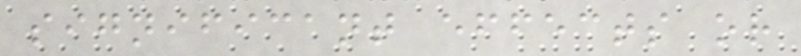significant effects or
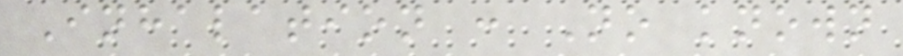Inhalation : No known
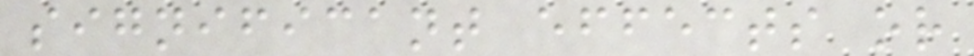significant effects or
